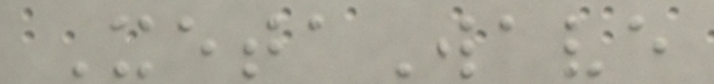XetaWave
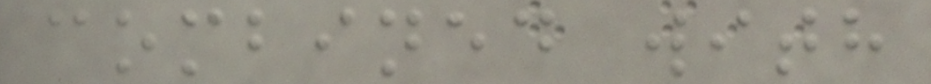combined with
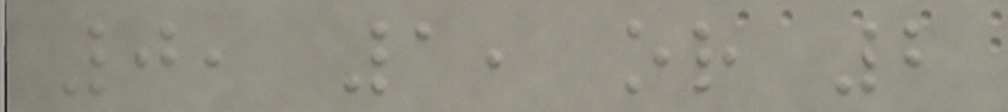0, 1, or 2
